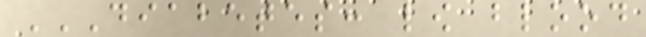DIABETES: LOW BLOOD
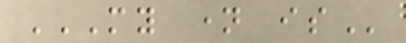MY NAME IS
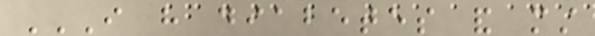I HAVE DIABETES AND MUST
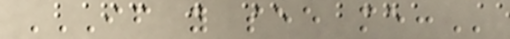IF YOU SEE ME:
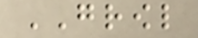GROWL
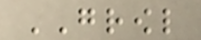GROWL
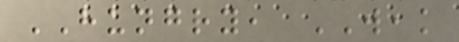HUNGRY, WEAK
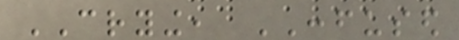CRYING, CONFUSED
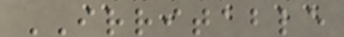IRRITABLE
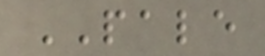PALE
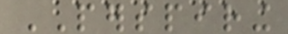PERSPIRING
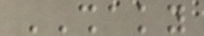SHAKY
